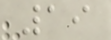19
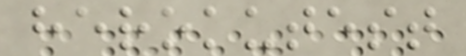herokutest
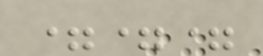===
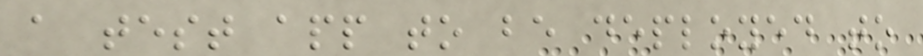a test app to be deployed to
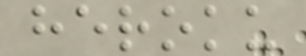heroku
